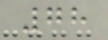78
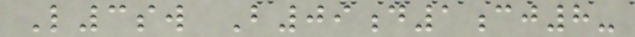L3sw B09d1cj8-
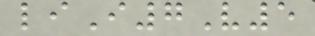liI7V5
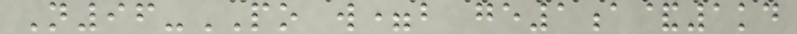N96-PO w=b ge1a&1kd
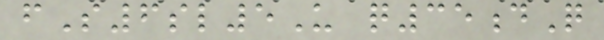fS6sl5U q35dQ
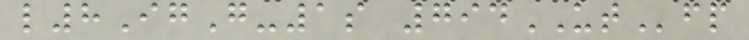l8IgG-1s 794UTfp
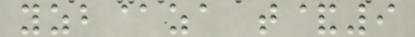yzb@za t&9
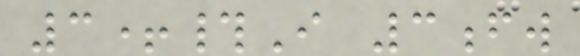3+#I 3fw
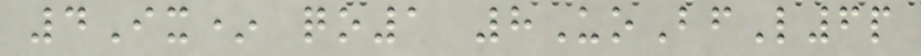4Ix* qo1 8UoBfL6p
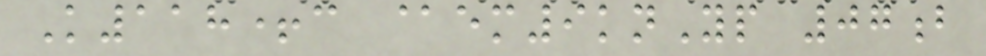K118+c @em9knYp 07b
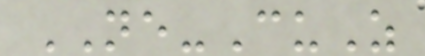NE-CuZ
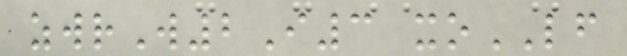zwrW2I3 xoLF
